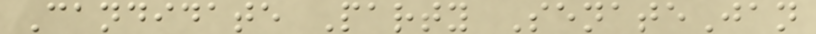Candidate Party SenateJan
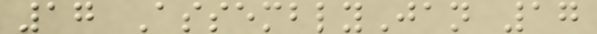17 AssemblyJan 17
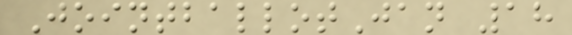JointballotJan 18
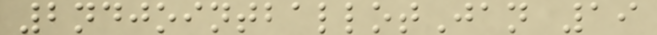2ndjointballotJan 19
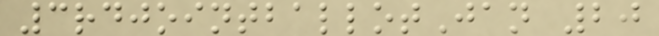3rdjointballotJan 20
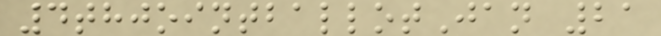4thjointballotJan 21
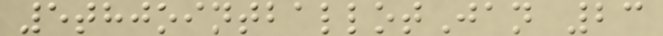5thjointballotJan 23
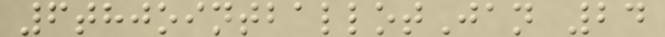6thjointballotJan 24
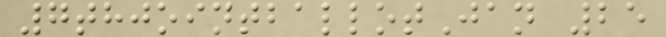7thjointballotJan 25
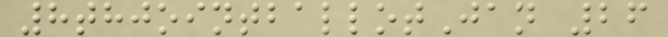8thjointballotJan 26
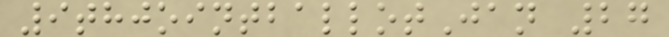9thjointballotJan 27
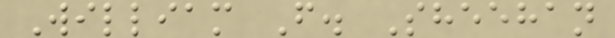William F. Sheehan
